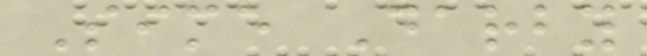Sime Darby
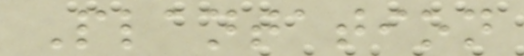Plantation
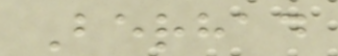Berhad
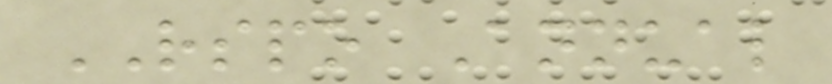RSPO Annual
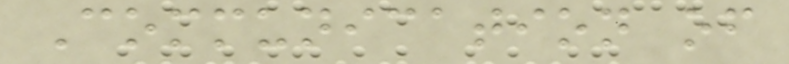Communication of
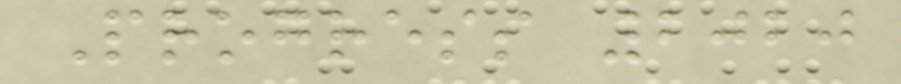Progress 2020
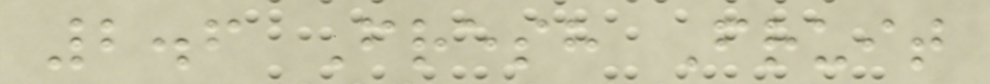2.6 Fresh Fruit
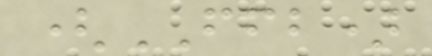(FFB)
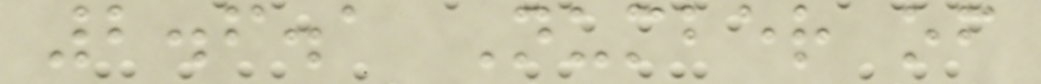2.6.1 Number of
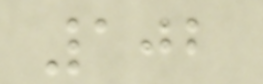102
